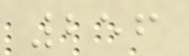256
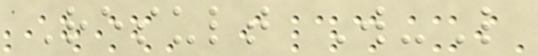Result W-L
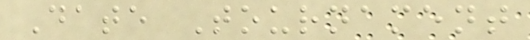Date Tournament
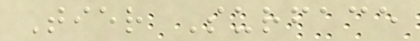Tier Surface
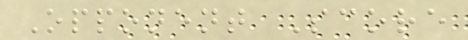Opponent Score
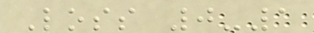Loss 0-1
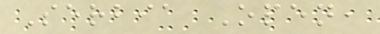Serbia Open,
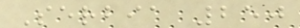Serbia 250
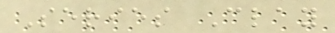Series Clay
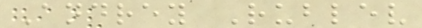Andrey Rublev
